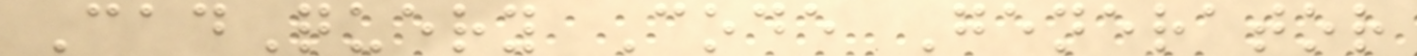CadQuery Code Generator
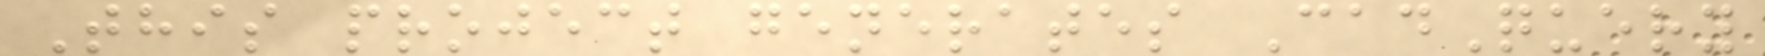This project generates CadQuery
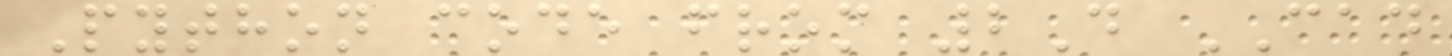Python code from 2D CAD
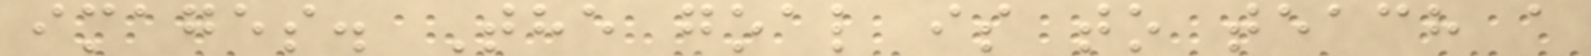images. The goal is to teach a
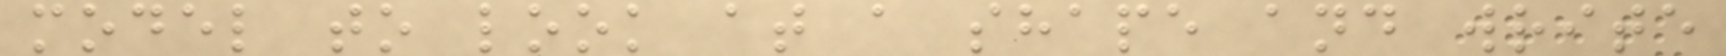model to look at a shape and write
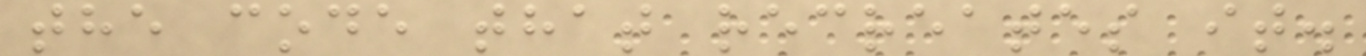the code that recreates it.
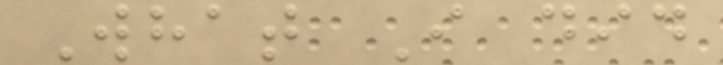What I did
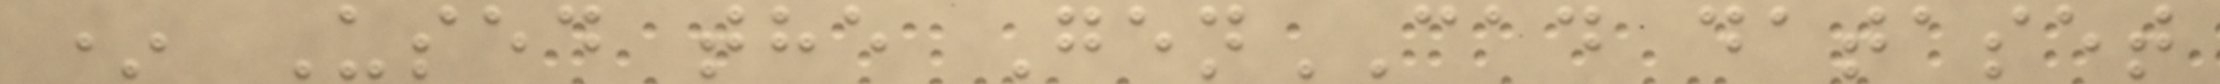* Used the GenCAD dataset
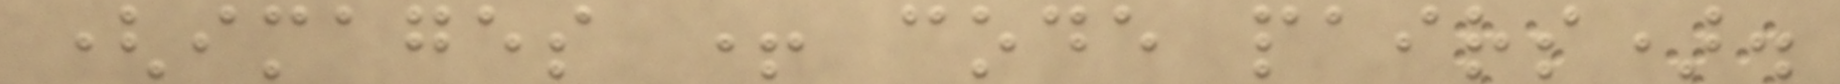(images + code pairs).
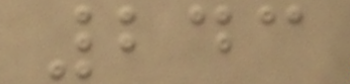243
